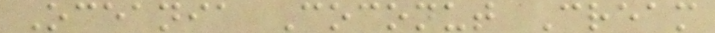Oceania Coconut Cream
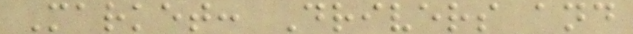Market: Drivers and
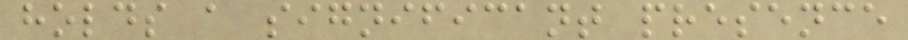holds a significant presence
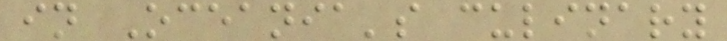in Oceania's culinary
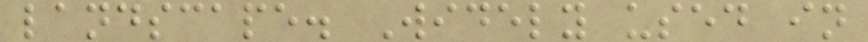landscape. Widely used in
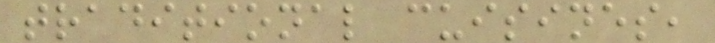traditional cuisines,
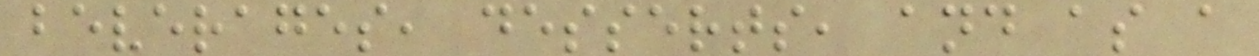beverages, desserts, and as a
